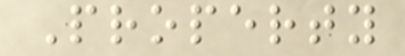Property
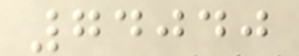74040
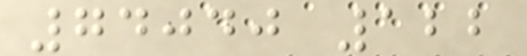74040 122
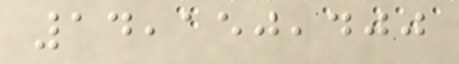14,150,400
